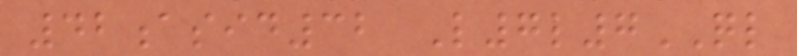42asid32 L7l7QL
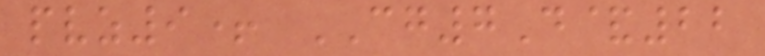pvz9+ CG7D&22
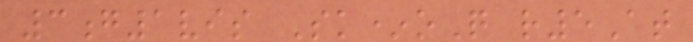3g1vis Sk*oQ r5At
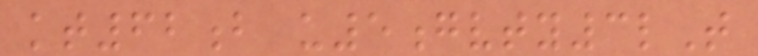kt62b u5gvty3lT
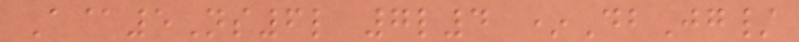A@5Ns6l 7l4 *DbJg/
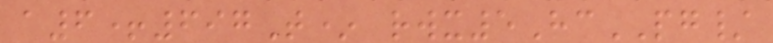a6+697T* rwx5HcPG/
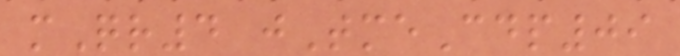mQr4 jTmeCdp09
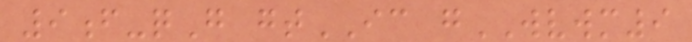9f-qG gtIC gWVWM9
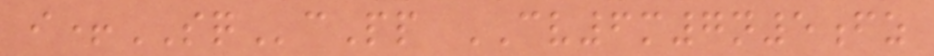i+SQcPp CV6m7n5fz
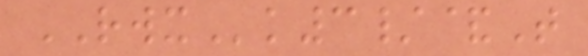RWXk3/&T
